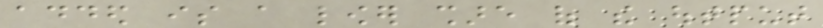added is a lower share of the output
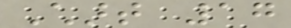Chart 17
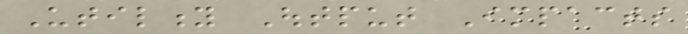Utility Output Impacts
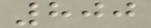800
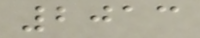2013
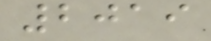2019
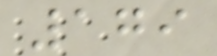179
